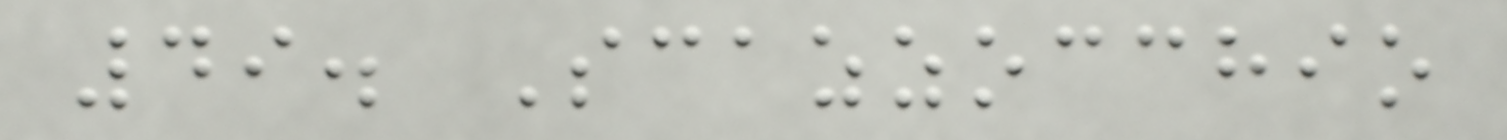49. Scazzocchio
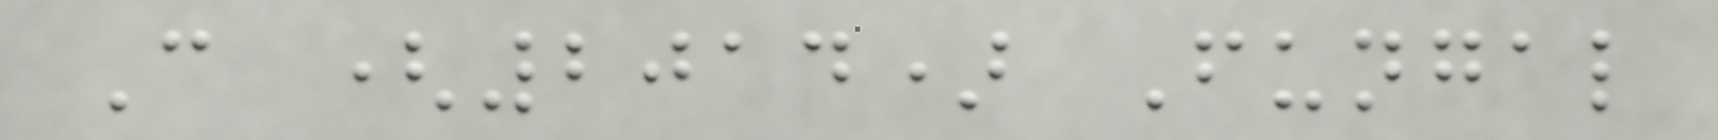C (2014) Fungal
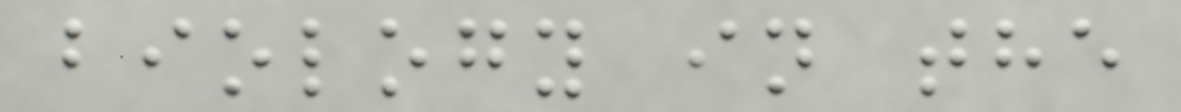biology in the
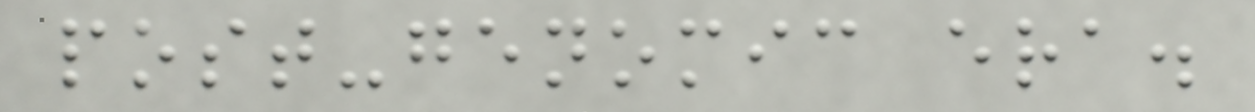post-genomic era.
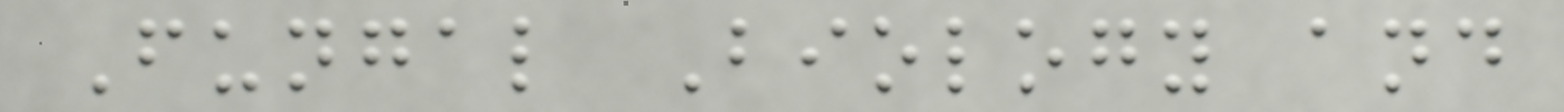Fungal Biology and
